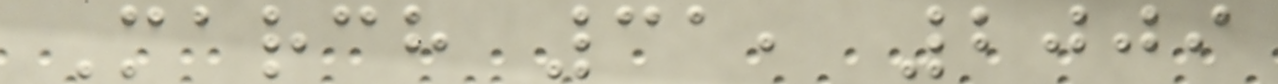March 31, 2009
